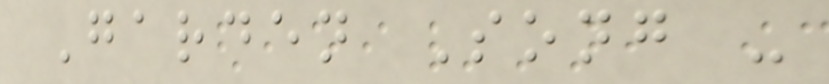Garden Song -
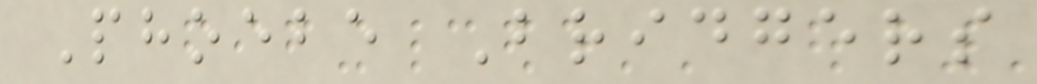Phoebe Bridgers
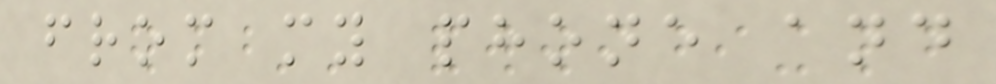from my phone and
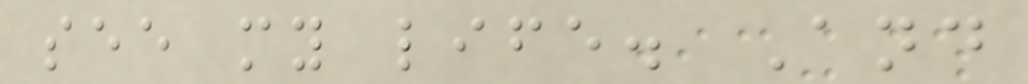see my life. And
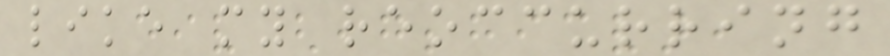like my reoccurring
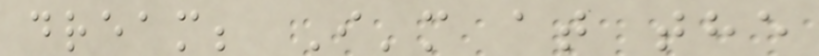dream; I'm at the
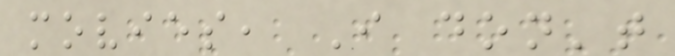movies, I don't
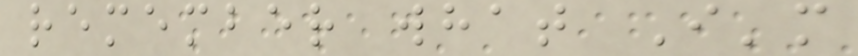remember what I'm
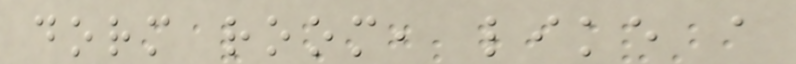dorm room, like a
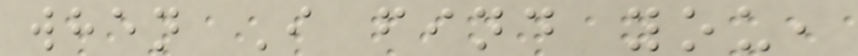when I find you,
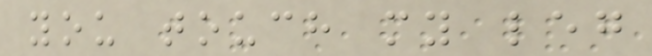you touch my leg
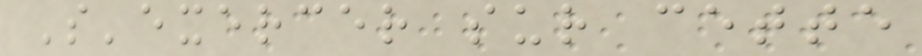S'exercer sur cette
